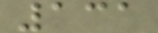131
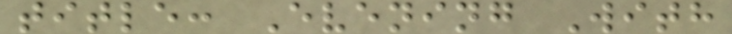title: Evening With
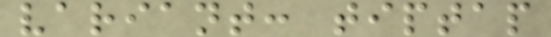variant: tiptap
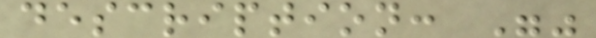description: ""
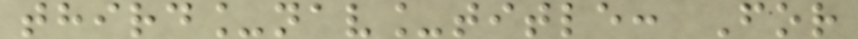third_nav_title: For
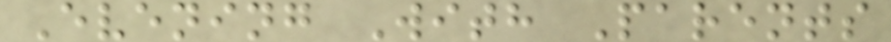Evening With Parents
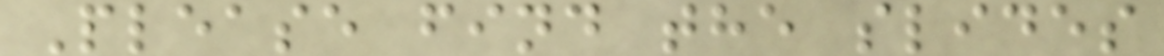Please find the slides
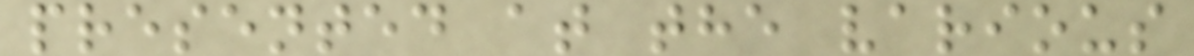presented at the various
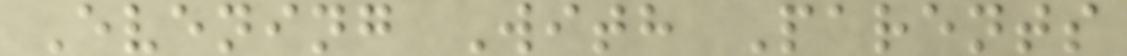Evening With Parents
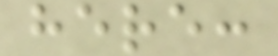here:
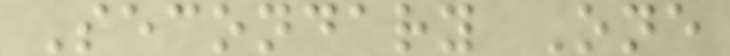Secondary One
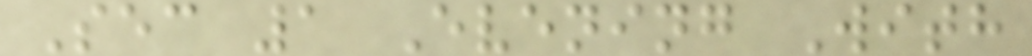Sec 1 Evening With
